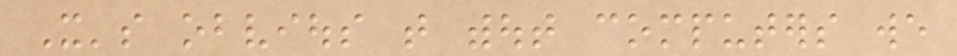It's obvious that without computers we
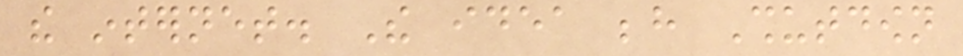the internet. The idea behind Shutdown
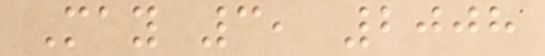May 3, 2008
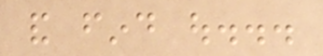and find out...
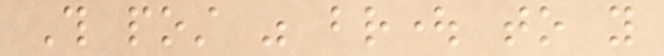This post was brought to you
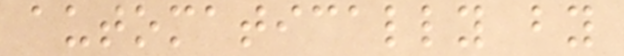automatically by
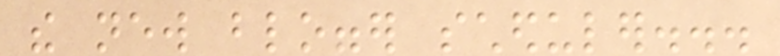the new blogger scheduler...
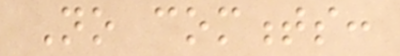No comments:
